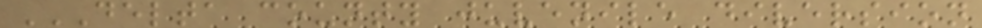DELTA COUNTY JUVENILE DIVERSION
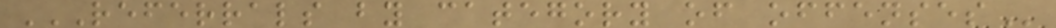REFERRALS BY CATEGORY OF OFFENSES
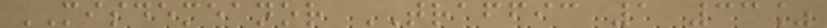MISDEMEANOR TRAFFIC 1 33%
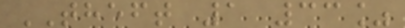THEFT 1 33%
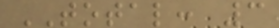TOTAL: 3
